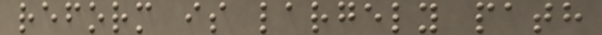reform is largely path
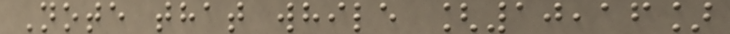Note that while [10,16]
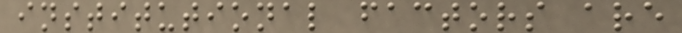institutional factors are
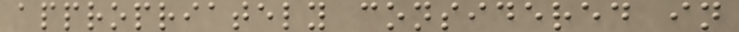appropriately considered in
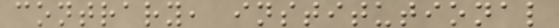contrary, institutional
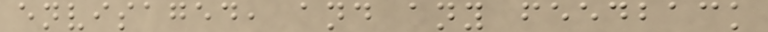envisaged, and any feedback
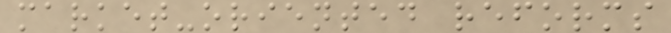market-oriented reforms
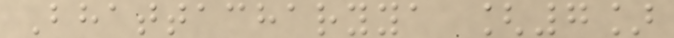Bhattacharyya [7]
